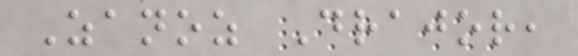Zanoz Drajor,
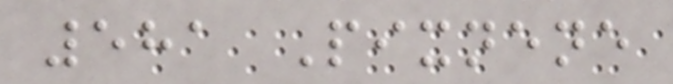581 Pixnene
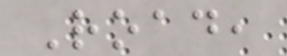Road,
